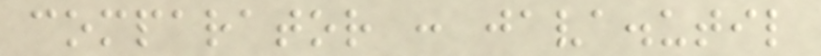comparator : java.util
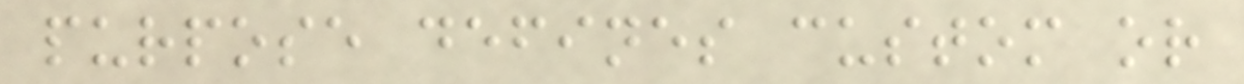purpose defines custom or
